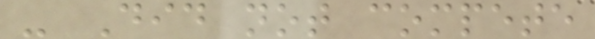- Did not compete
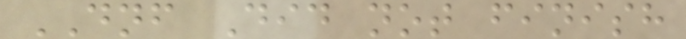DNF Did not finish
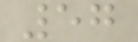57
